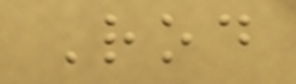Rod
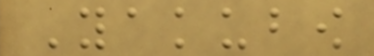Yakubow
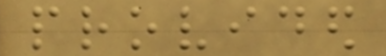provided
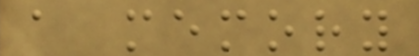a memory
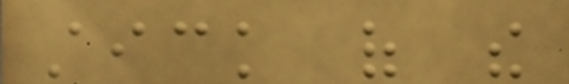stick of the
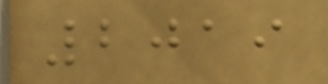2019
